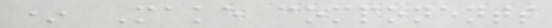* Make components
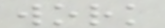work
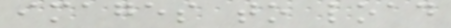images to load
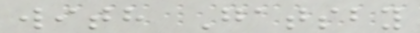with Gatsby
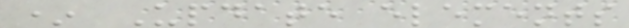* Update elements
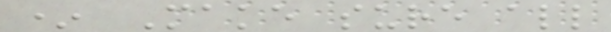* Make sure all
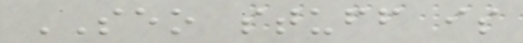SEO stuff is
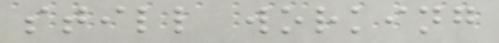still working
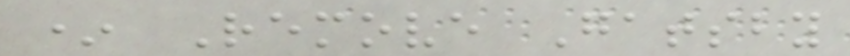* Remove Gatsby
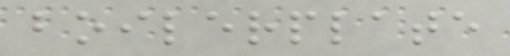boilerplate
